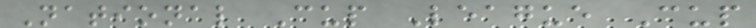National Cup League Cup
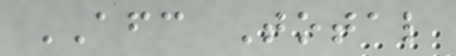AFC Total
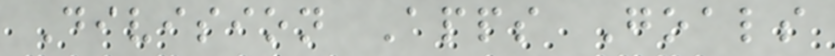Division Apps Goals
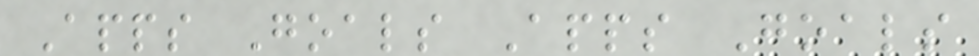Apps Goals Apps Goals
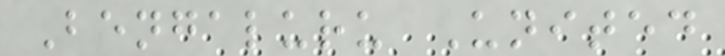Bengaluru United
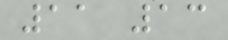11 13
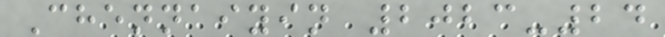Chennaiyin 2023-24
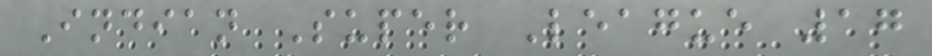Indian Super League 17
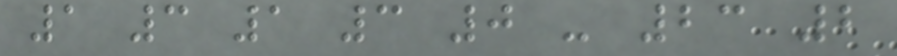1 3 1 3 0 - 23 2
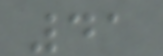41
